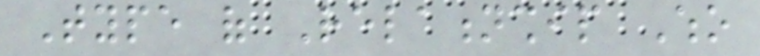Type of Relationship Who
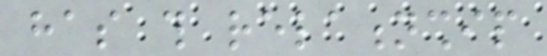has this relationship
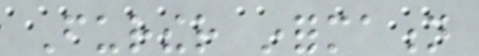Further information
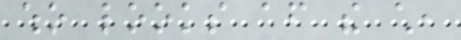who looks after the child,
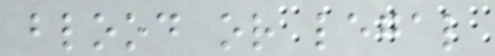blood or legal
